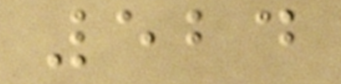524
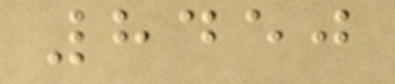8450
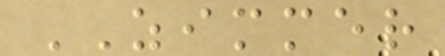ZIMMER
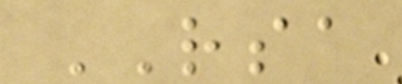RSA
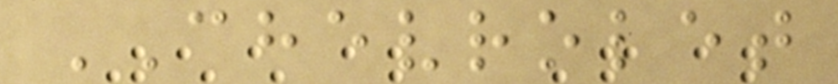CHEVROLET
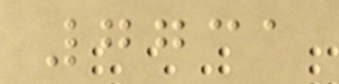7731
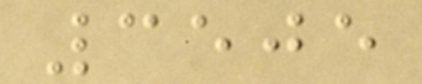3505
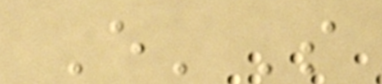E'S
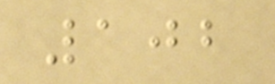102
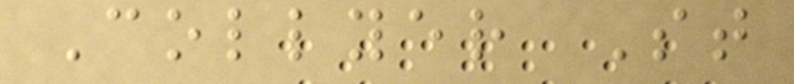Collyer St
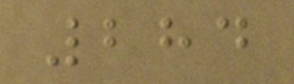284
